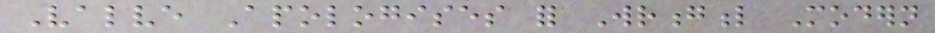Valve Apologises for Wrongful Modern
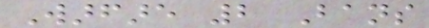Warfare 2 Bans
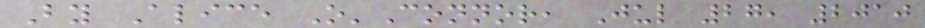By Alice O'Connor, Jul 27, 2010
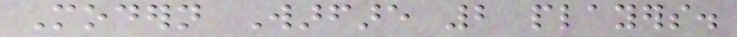Modern Warfare 2 players.
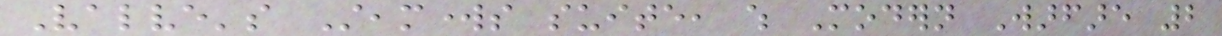Valve's Steamworks suite, which Modern Warfare 2
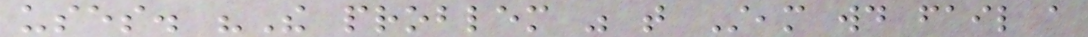uses. "The problem was that Steam would fail a
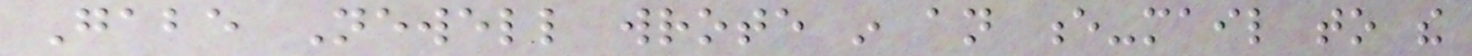Gabe Newell wrote in an e-mail to the
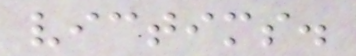victims.
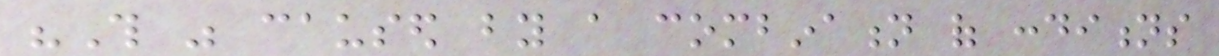"This was caused by a combination of conditions
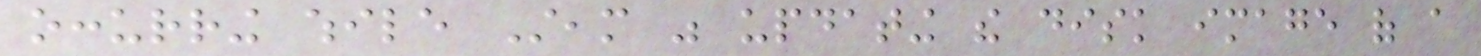occurring while Steam was updating the disk image of a
